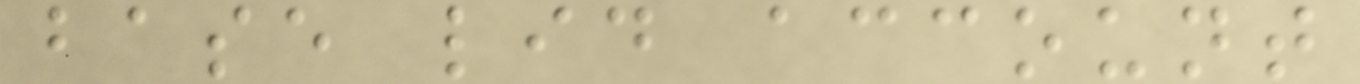base lid account
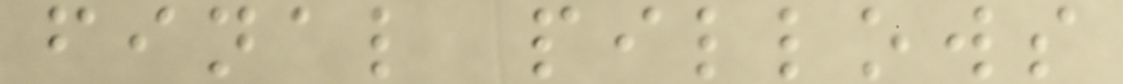final pillows
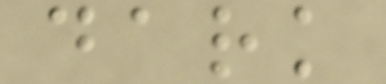dark
